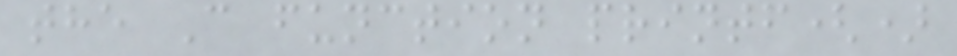the C function printf()
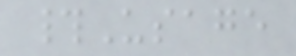#Usage
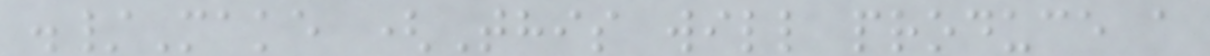./Make (This will produce a
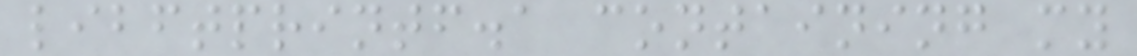libftprintf.a containing my
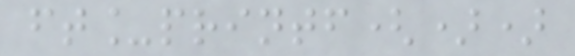ft_printf())
